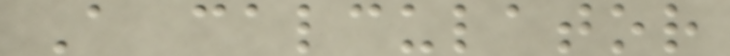A calculator
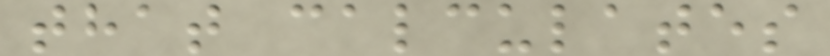that calculates
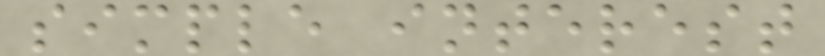simple interest
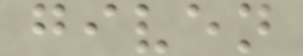given
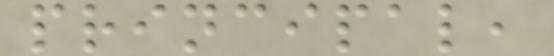principal,
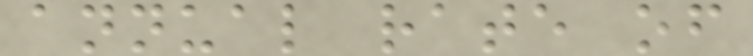annual rate of
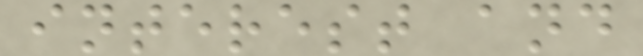interest and
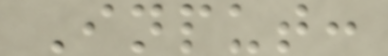Input:
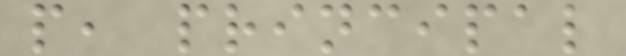p, principal
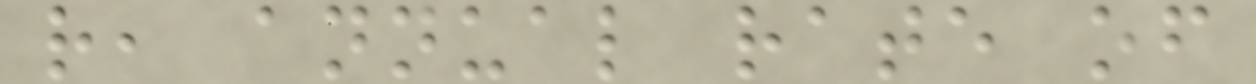r, annual rate of
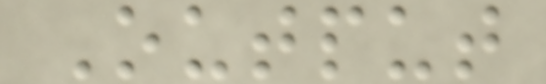Output
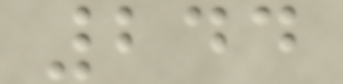244
